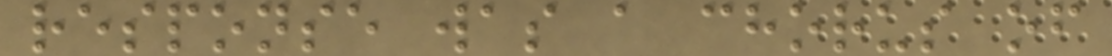response was a chorus of
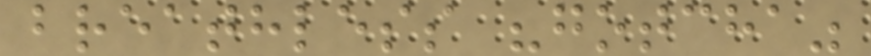breathless "gotcha"
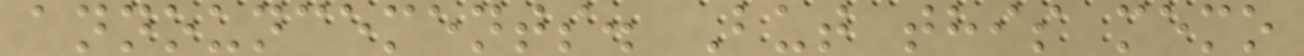announcements. But this memo
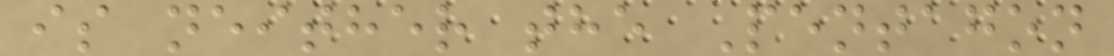is neither the Pentagon
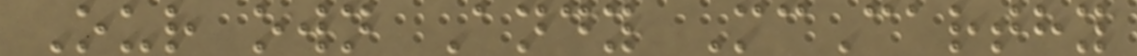Our own Andy McCarthy
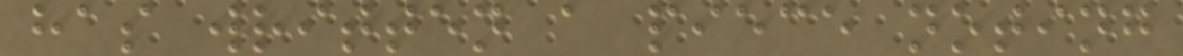has written a piece noting
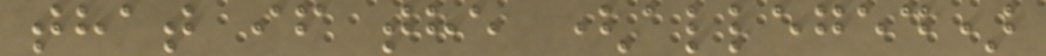that if the (alleged)
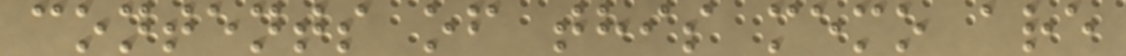contents of this memo are
